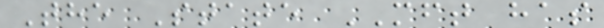The State MFT has
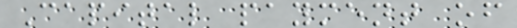Capital payment of
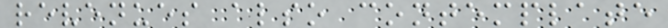revenues also contemplate
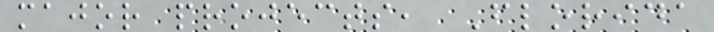major projects, Florida
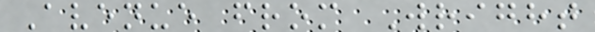Avenue from Wright
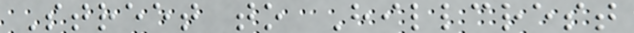Street to Hillcrest
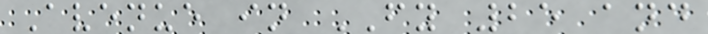Avenue in FY 25 and
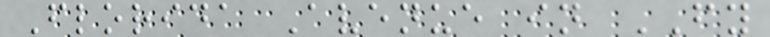Florida Avenue in FY
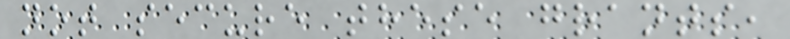not secure these grants,
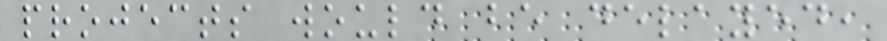projects would be delayed,
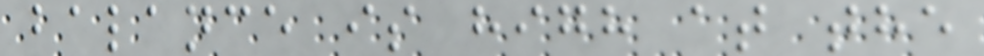balance is high at the
